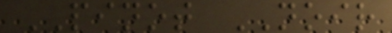PINOT NOIR
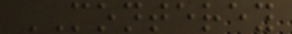MONTEREY
